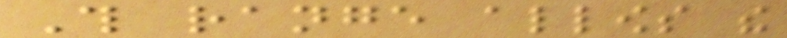This range allows the
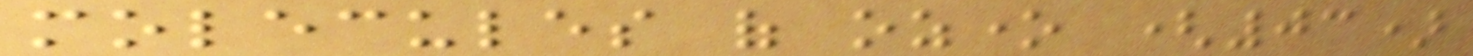molecules of ozone (03)
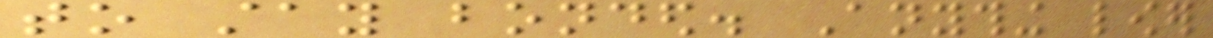to stay bonded. Anything lower
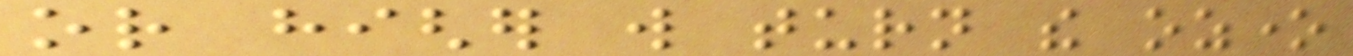or higher will turn the ozone
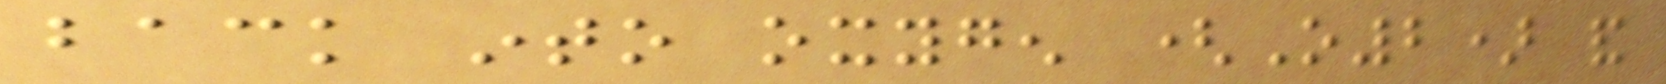back into oxygen (O2) and
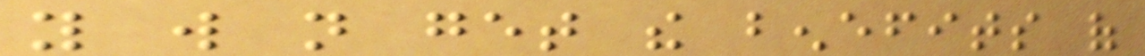you will not get the benefits of
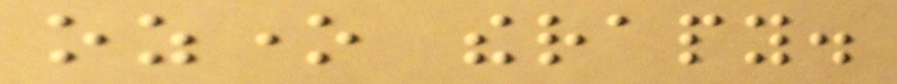ozone therapy.
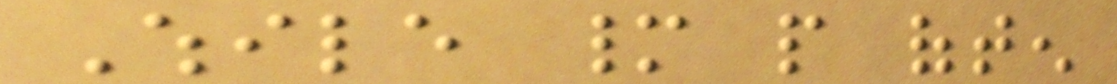While many people often
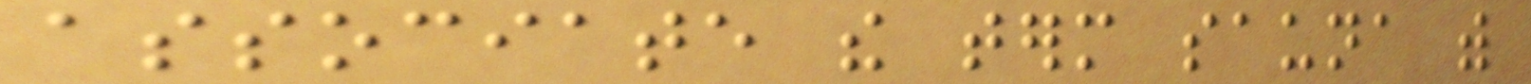associate the term sauna with
